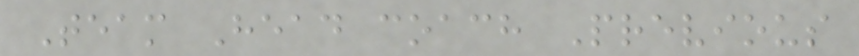Team Head coach Previous
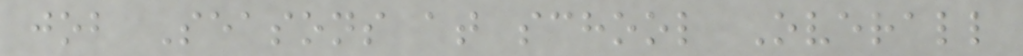job Seasons at school Overall
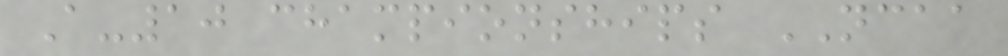A-10 championships NCAA
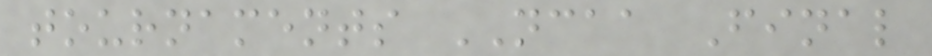tournaments NCAA Final
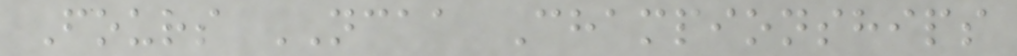Fours NCAA Championships
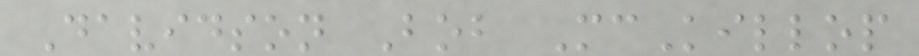Davidson Bob McKillop
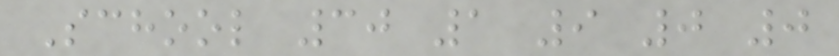School 30 1 9 0 0
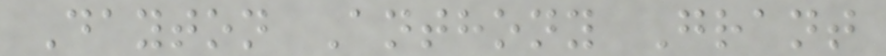Dayton Anthony Grant
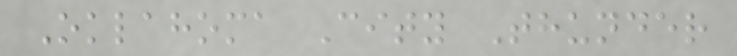Oklahoma City Thunder
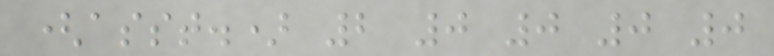(asst.) 2 0 0 0 0
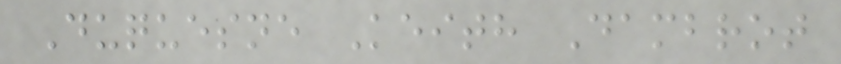Duquesne Keith Dambrot
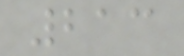213
